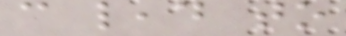can lead to
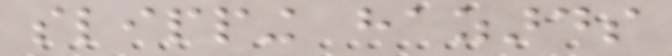slipping hazards
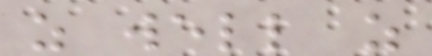as well as
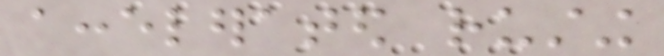accelerated rusting
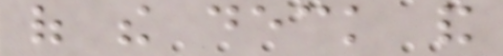of the deck and
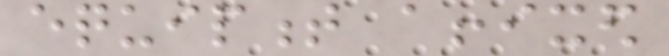equipment affixed
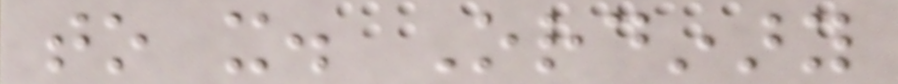to it. Ordinary
